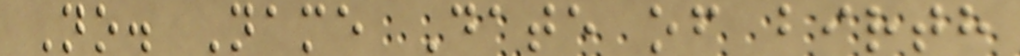No. Name Date of birth
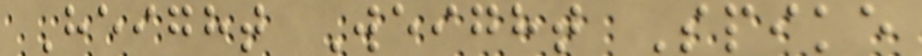Height Weight Spike
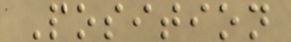Position
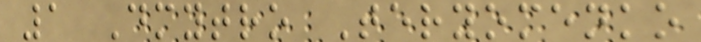1 Dmytro Teryomenko
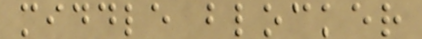middle blocker
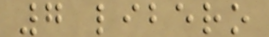7 libero
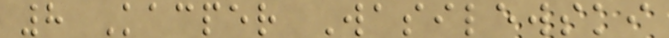8 Kacper Wasilewski
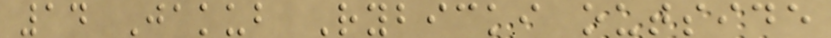14 Jakub Rybicki outside
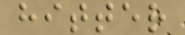hitter
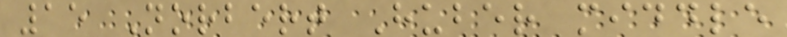15 Norbert Huber middle
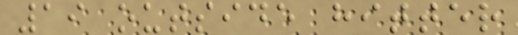19 outside hitter
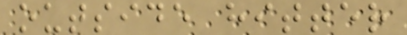outside hitter
